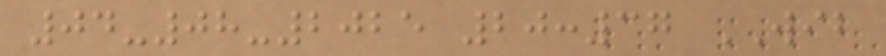04-08-2025 20:37 WIB
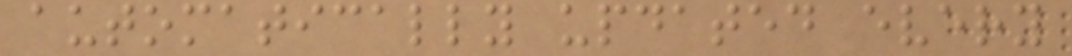automatically updated every
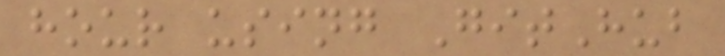hour using GitHub
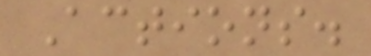Actions.
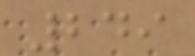249
